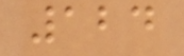124
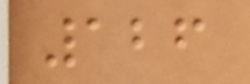126
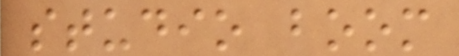studio boom
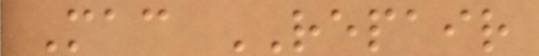Mac REPAIR
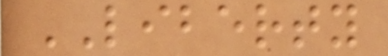LIBERTY
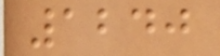1240
